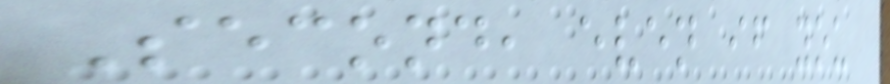Second, even if you
